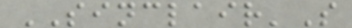SINCLAIR'S
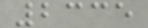2335
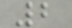2
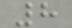8
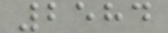2584
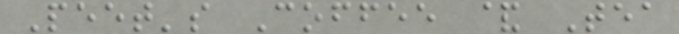Peet's Coffee & Tea
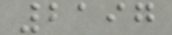2197
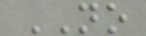NO
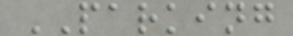PARKING
